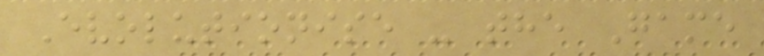Evolutionise - the Game
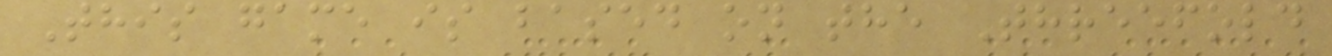This game is based on the Threefold
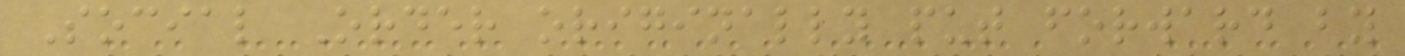Social Order originally put forward by
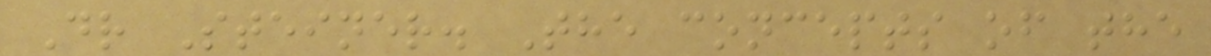Dr Steiner. The concepts of the
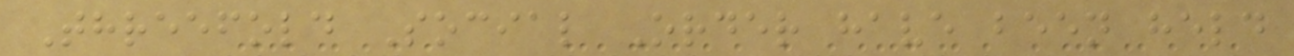Threefold Social Order have been held
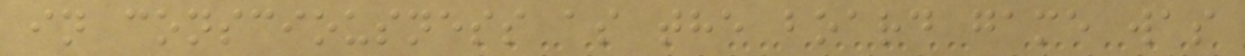in consciousness as the board game was
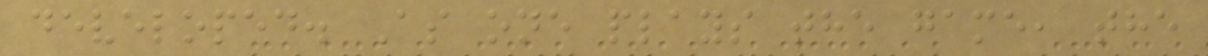developed. As one plays the game, the
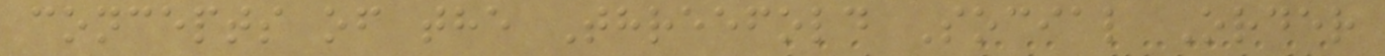concepts of the Threefold Social Order
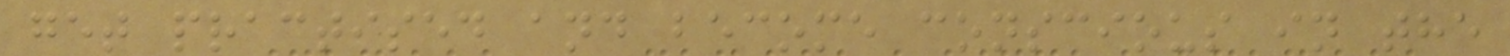get practised and become conscious in the
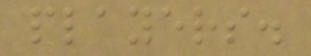players.
